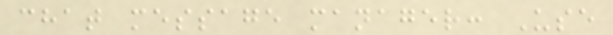chat message manager: Use
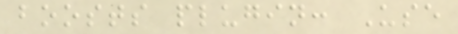boosts plugin: Use
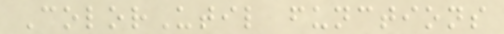ColorUtil functions
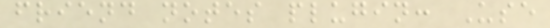friend notes plugin: Use
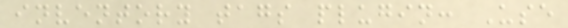inventory tags plugin: Use
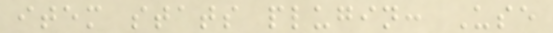item stats plugin: Use
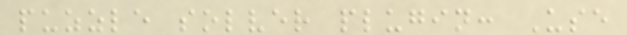puzzle solver plugin: Use
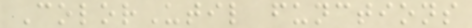ColorUtil functions
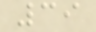39
